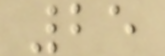25
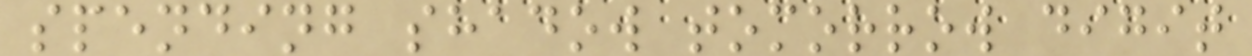spending shadow tomorrow digit
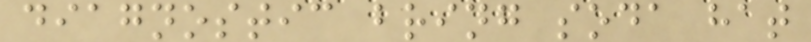diagnostic bring soda hat
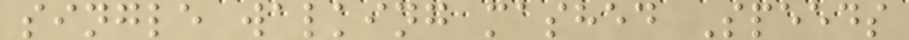single walking mashed Speeds
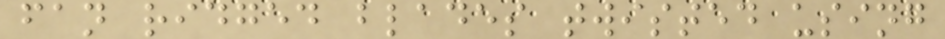fan ridged blades twisted using
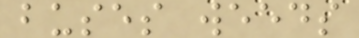buses weeds
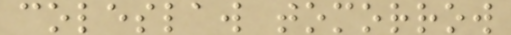coleslaw tomorrow
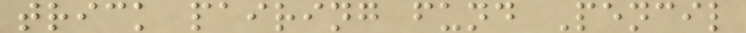trick pairing fund Pencil
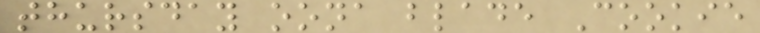thursday oona blade Cookie
